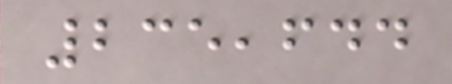235,644
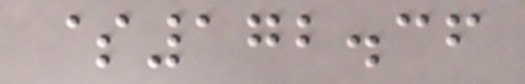$172.36
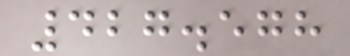427.578
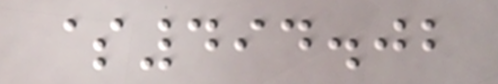$494.02
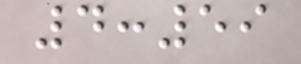4:59
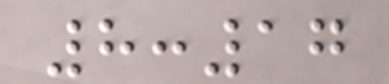8:17
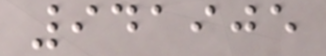941905
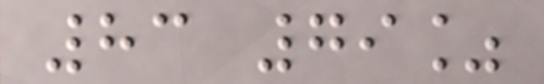83 79%
